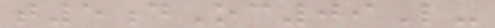t5dOc09L-
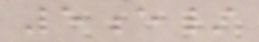5e/
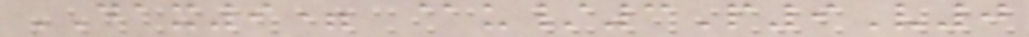DAX9= @u/3P9V0
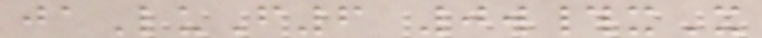jaLuF6 0w#xX
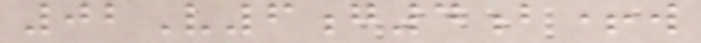02V6g4b+w
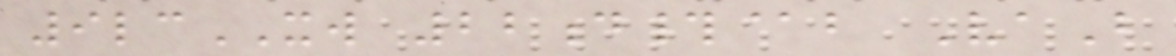9lcXW 22d#@b VaB
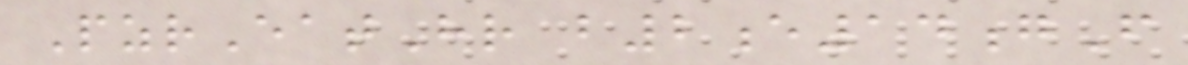PzrEatHr b2e14gF
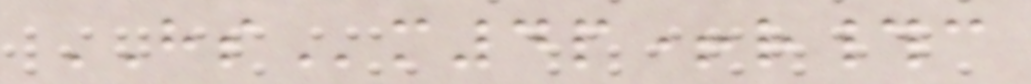HSm4p+r#c
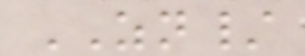ZN/
